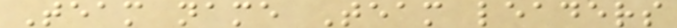Team name Team leaders
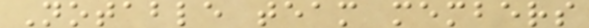Notable team members
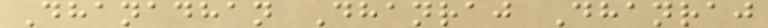Dhanadhan Dhanraj Dhanraj
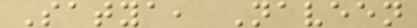Satya, Naveen
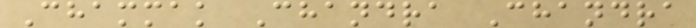Chammak Chandra Chandra
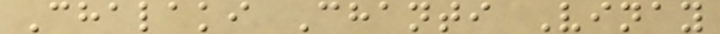Chalaki Chanti Vinay
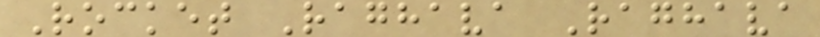Rocket Raghava Raghava
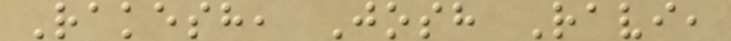Rakesh, Josh Ravi,
